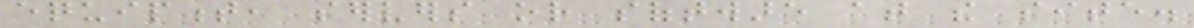equipment, servers or software at the site.
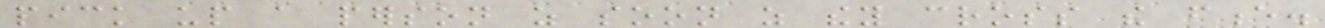pick up a person as soon as they cross the fence.
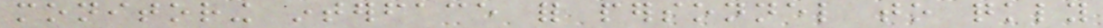monitoring interface for personnel to quickly
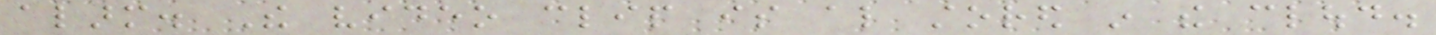alarm. The video clip is also stored in the cloud.
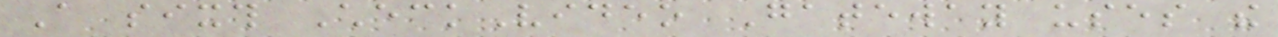A sixth CheckVideo Gateway uses the
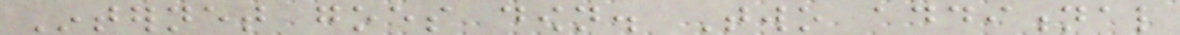Internet goes down. Two additional
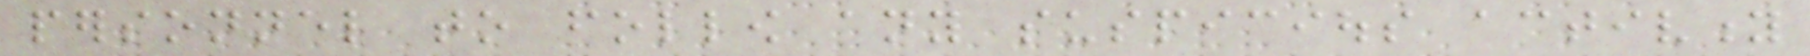personnel to follow any suspicious activity
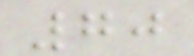70
